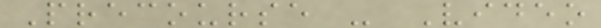Precourse - Video
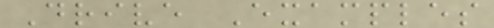Drive Examples
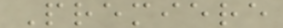Premiere
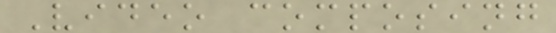Video composing
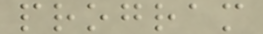program
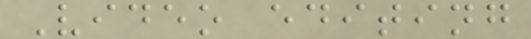Video editing
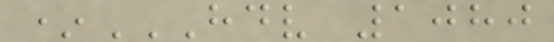*HDV 1080
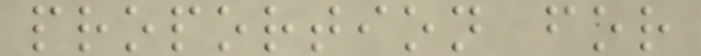proportion for
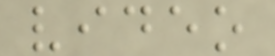video
